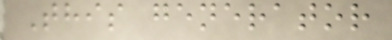This generator
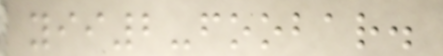yii2-foobar.
